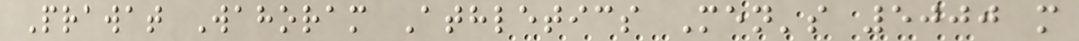Prawat Wahoram Athletics Men's 5000 m
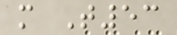m T53
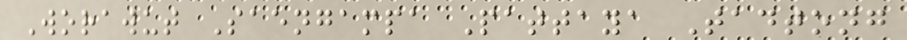Worawut Saengampa Pattaya Tadtong
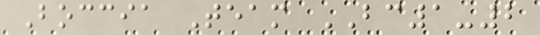Boccia Team BC1-2
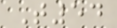T54
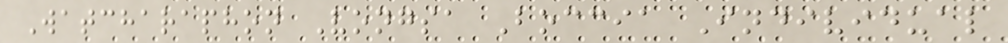Watcharaphon Vongsa Boccia Individual
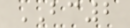BC2
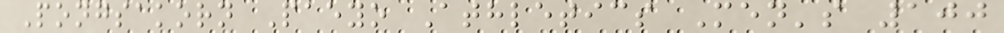Pongsakorn Paeyo Athletics Men's 100
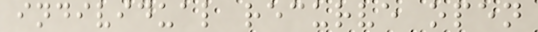individual recurve open
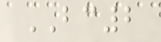BC2
